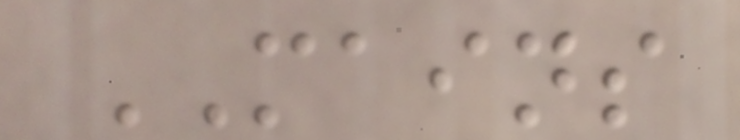MAINS
